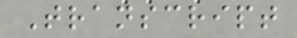Transcript
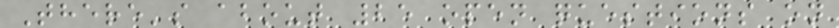There's about 25 open questions on
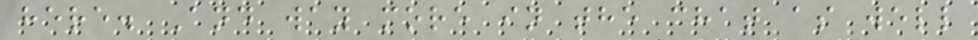here. And way more in the chat as well
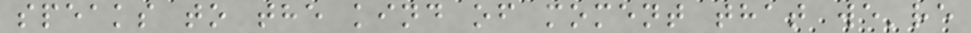speaks to the kind of moment that we're
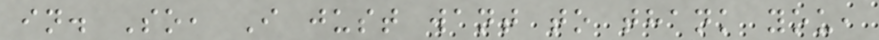in. So, I just want to thank you,
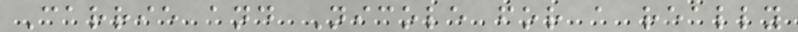Carrie and Nicole for a really
